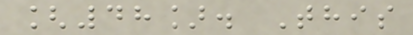[48]. This
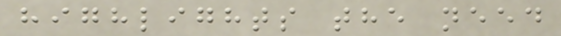highlights the need
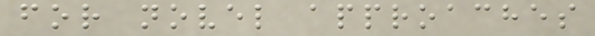for novel approaches
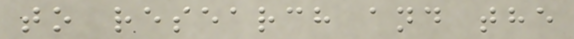to research and the
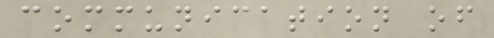communication of
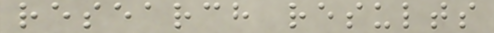research results
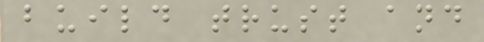build trust and
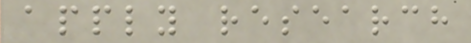apply research
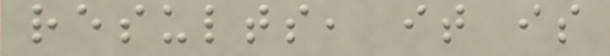results, it is
